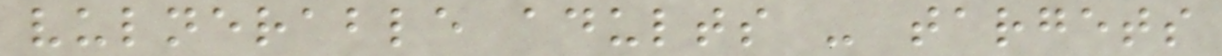vulnerable adults - targets
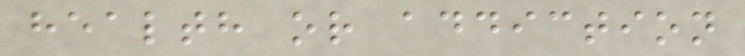health or addiction
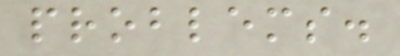problems.
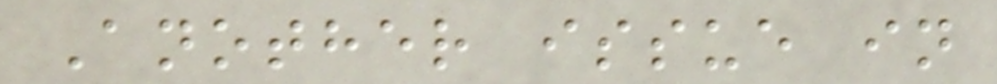Another issue in
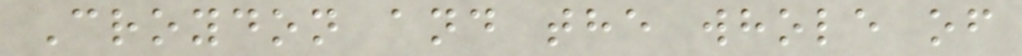Croydon and the whole of
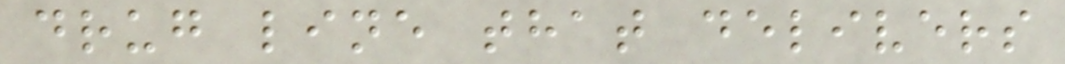drug line that delivers
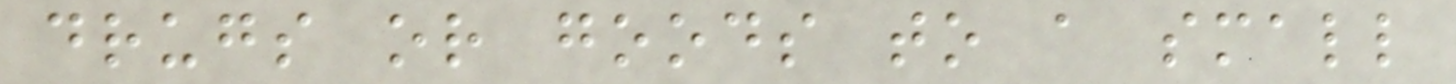drugs or goods to a small
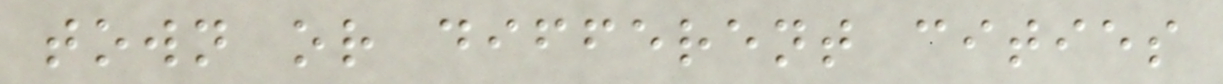town or different cities
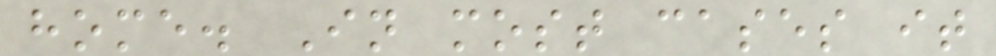home. In most cases it
